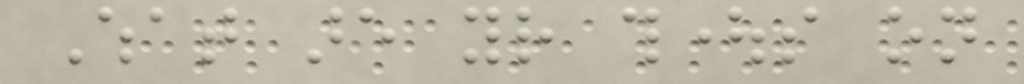What are your thoughts on
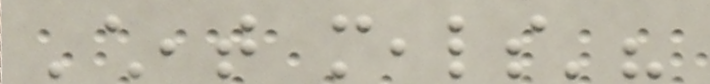'cheat meals'?
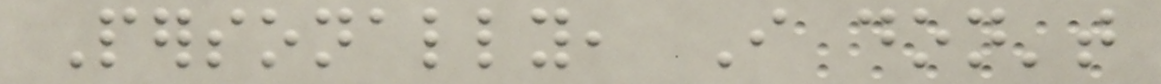Personally, I don't
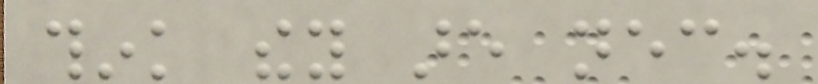think they are necessary.
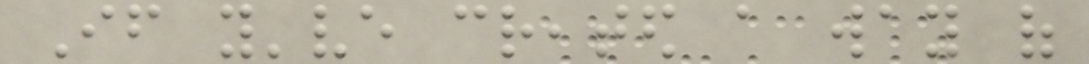If you've created a way of
